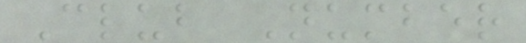Club Number
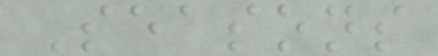Seasons
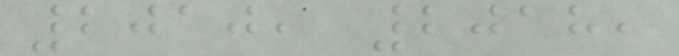2010, 2018,
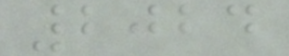2024
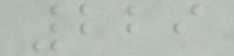229
